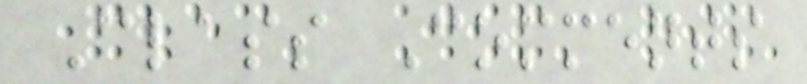Class Comments
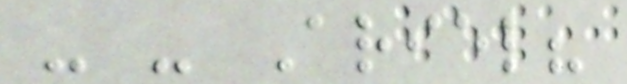- - Ariel?
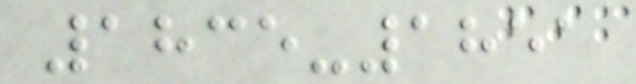1835-1851
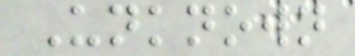Unknown
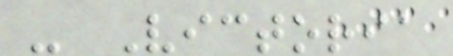- Victoria
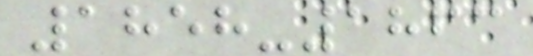1858-1863
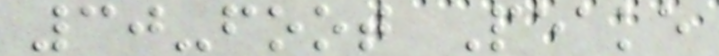30-foot Peake
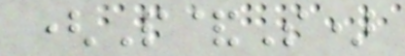(P&S)
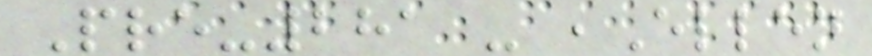Pre-281 - ,Ellen
